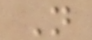N
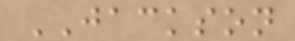JACKSON
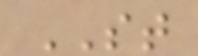ST
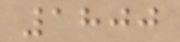1800
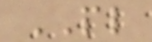PL
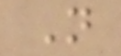N
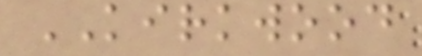KIRKWOOD
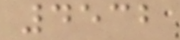4532
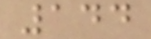144
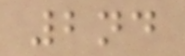2nd
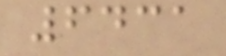6431
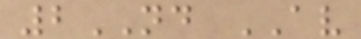2ND AV
